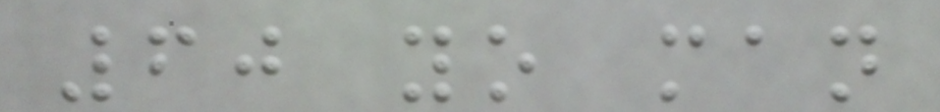60 yo man
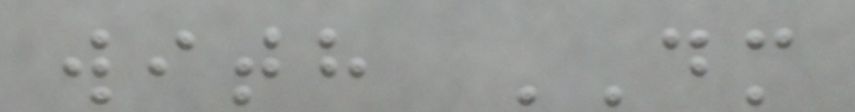with DM
